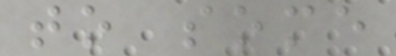to some
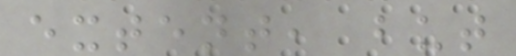extent, but
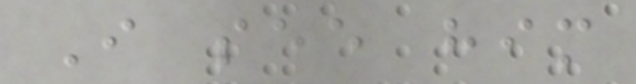I see him
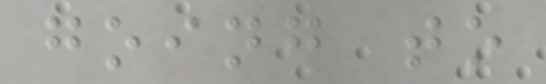going to
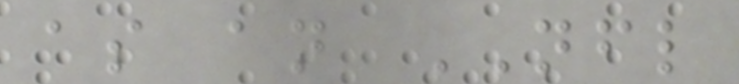as an NFL
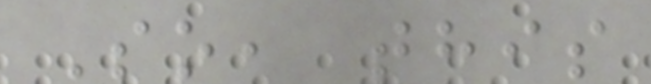So, this
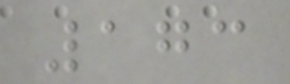173
